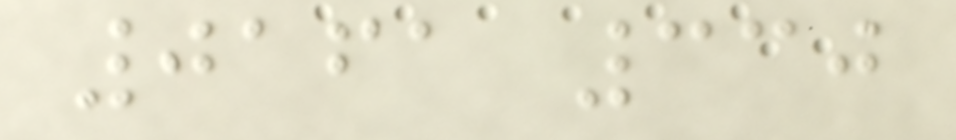0161 330
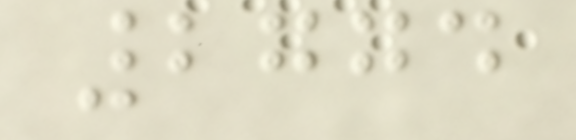2774
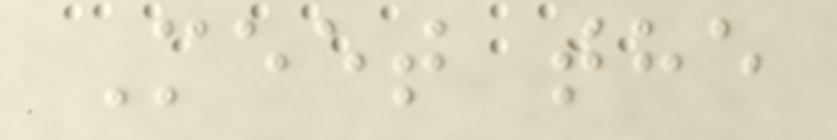Meet the
